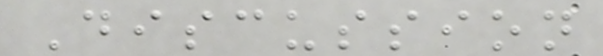Discussion
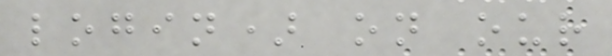login) on our
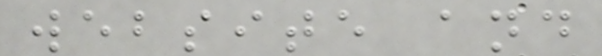website and
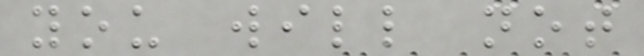you will not
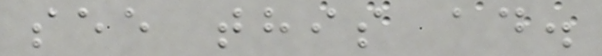see this ad.
